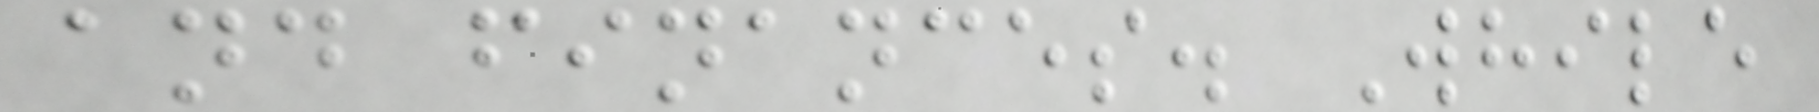and finances. While
